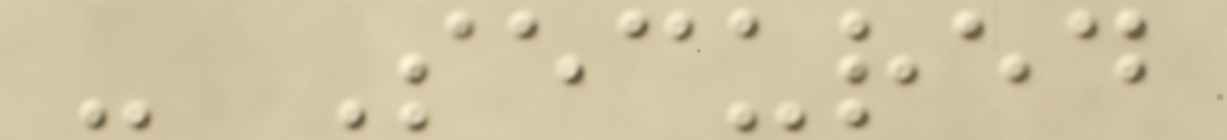- Secured
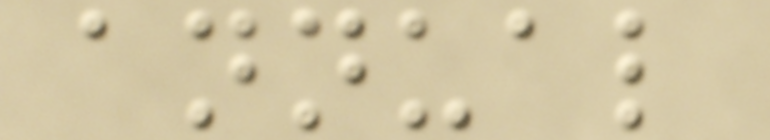annual
